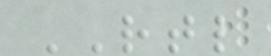RTL
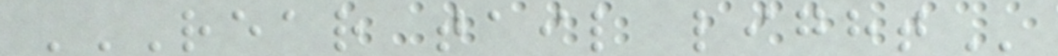REAR TAIL LIGHT
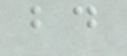bd
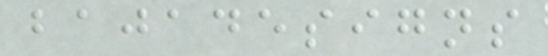bajadesigns
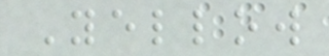Yellow
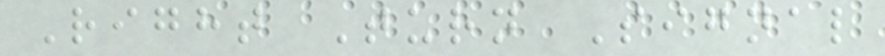Right Turn Signal
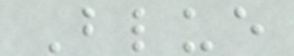Blue
